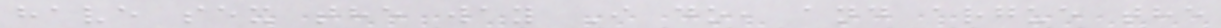have sex the way I do, and argue the
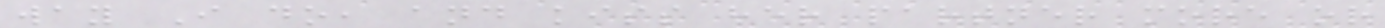way I do, and kiss her partner more or
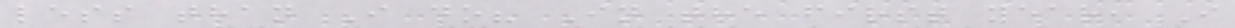less than I do? In the first year, I
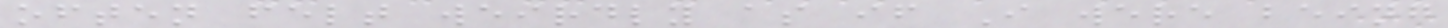often felt weirdly as if I were being
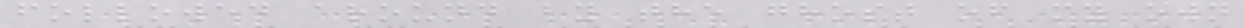followed around by the ghost of my own
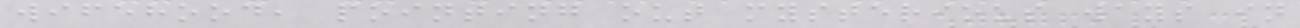wifehood, pointing out mysterious ways in
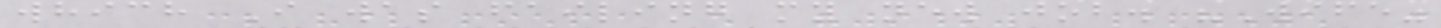which I was failing my new job. "Wife"
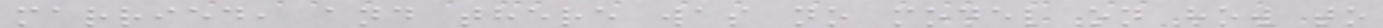married, and there was no model on how to
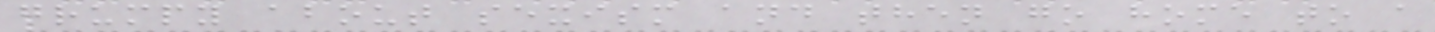grumpy about sexism and then go home to a
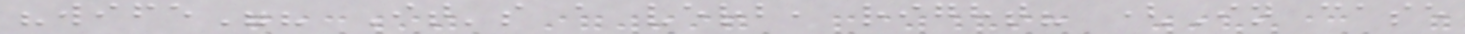"wife"? It's a verb, right? (In case
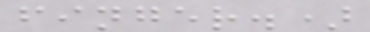finger.)
